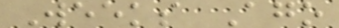Weeks Ago
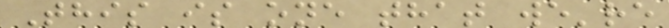This is one that we're
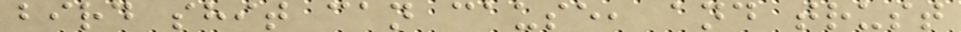bird shit can cause, and trust
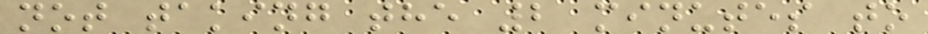not taking the 2 minutes to
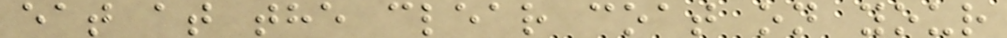eat at the clear coat on your
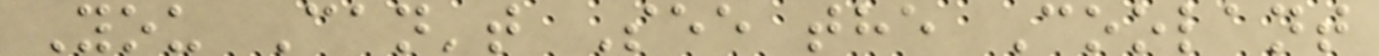You Can't See the Coolant
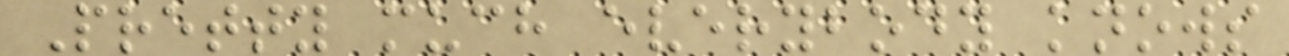Pretty much everybody knows
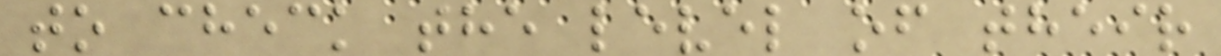to check the level of their
